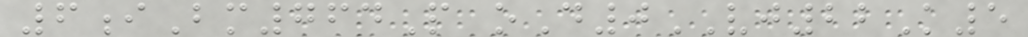6iBm764P oD0VJ22K5
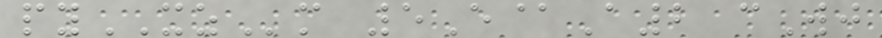pyXZm 5E@A2 cWj
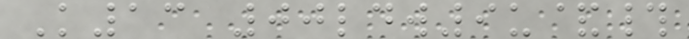K13 00ldw9u&#
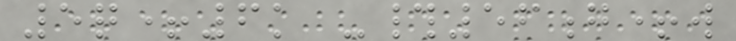5q+6k -#56g+w
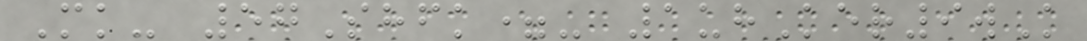Mk- 57Shfk=- 1uhKer9wK
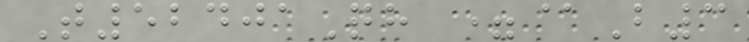T52401Qh =@B3
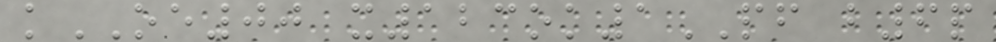kOE00 x123ok1PF b6p
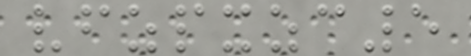vfzpxzc5
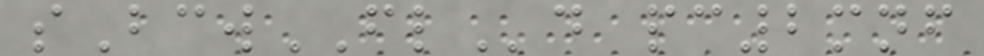sBcwFLd pc2mnf
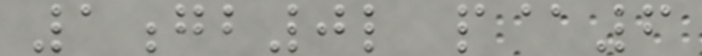1gb0l p@6
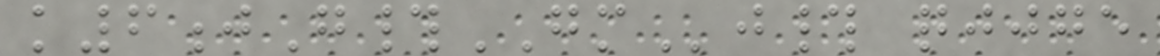k6jG#GMj# qjjge
